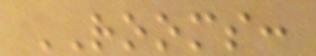ROOMS:
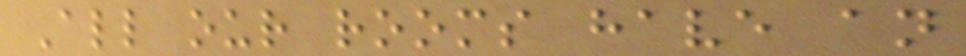All our rooms have an
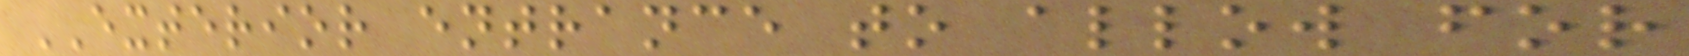EXTERIOR entrance to allow for
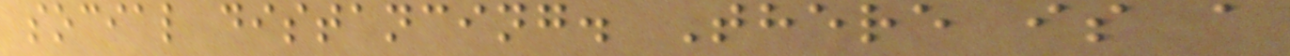social distancing. There is a
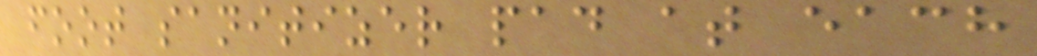foot sanitizer pad at each
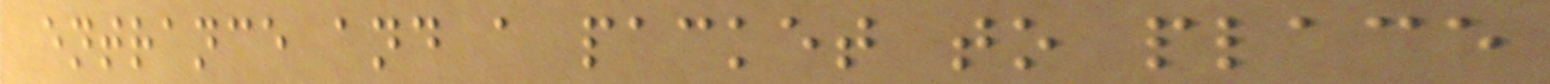entrance and a packet to place
